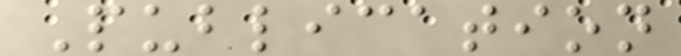Publication
